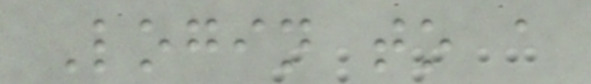Login to a
